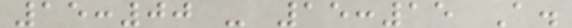15:00 - 15:15 A.
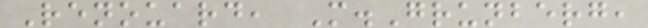Renouard, M.Grunberg,
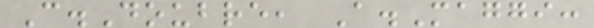C.Doubre, A.Maggi:
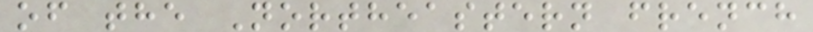of the Northeastern french
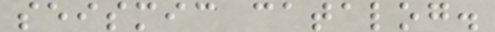seismic catalog.
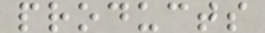products
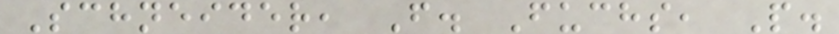Schneider, F. Fuchs, P.
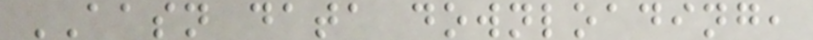AASN data downloading,
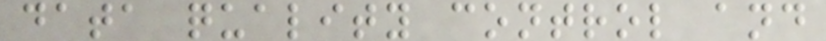data quality control and
